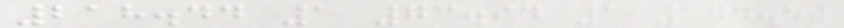218.44 1 73.94 1 144.50
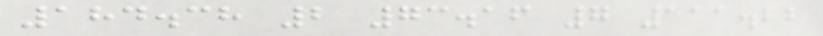184.38 2 73.16 7 111.22
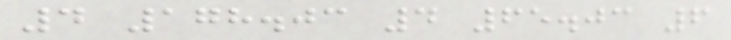4 178.03 4 65.03 6
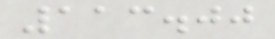113.00
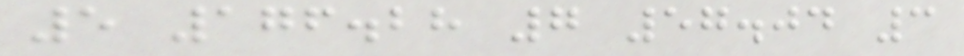5 176.28 7 57.04 3
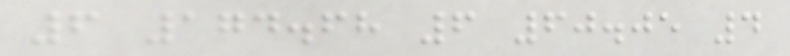6 174.68 6 60.05 4
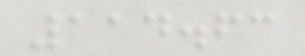114.63
